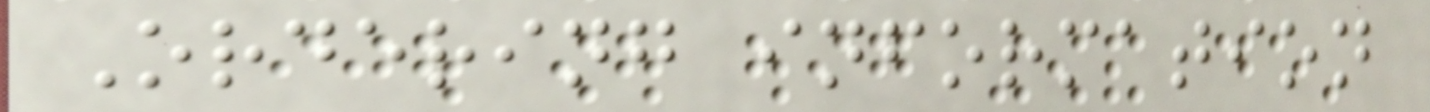Ordering information
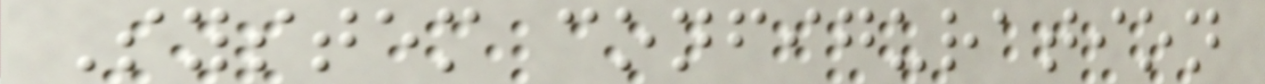System configuration
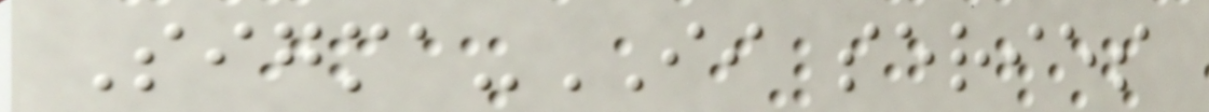Sigma-II series
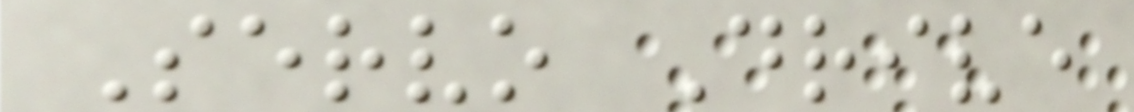Servo Drive
